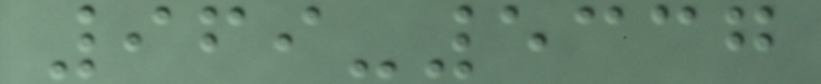969-5337
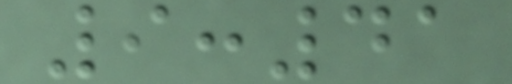9:41
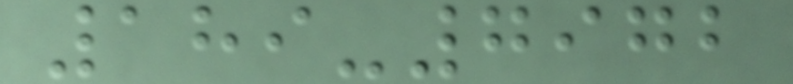189-7972
